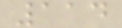114
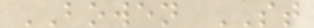BOWEN ST
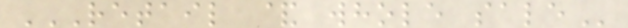RETAIL & WHOLE SALE
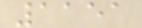1151
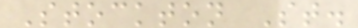Stockton St.
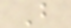B
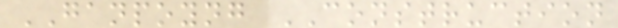GANPOYNG CONSTRUCTION
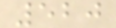520
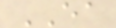EA
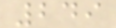249
